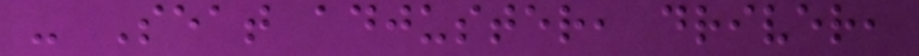- Seat adjuster, driver,
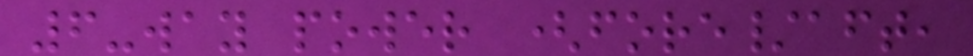6-way power (fore/aft,
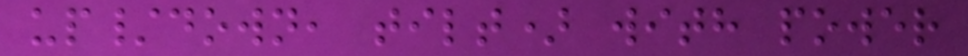up/down, tilt) with power
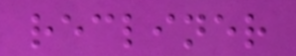recliner
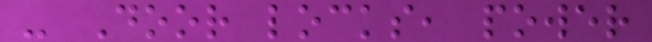- Door locks, power
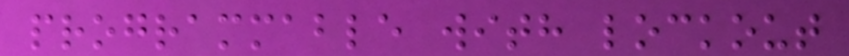programmable with lockout
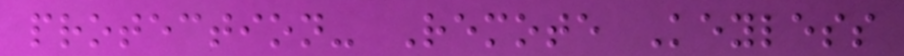protection- Remote Keyless
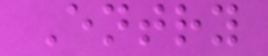Entry
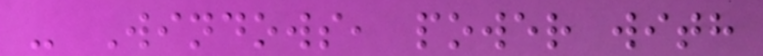- Windows, power with
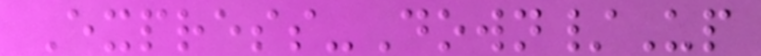Express-Down/Up
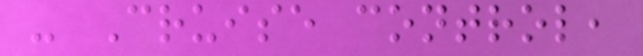- Cruise control,
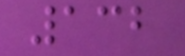132
